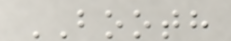BOOTH
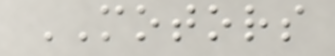MOTORS
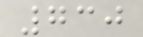730
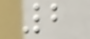2
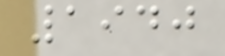1940
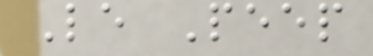Le Peep
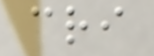cri
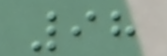98
